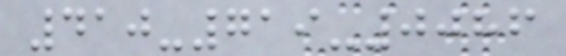410-719-0086
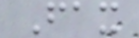Fax
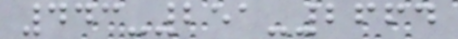443-251-2664
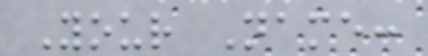Your Name:
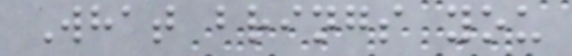What brings you
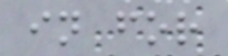in for
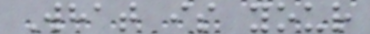What is your
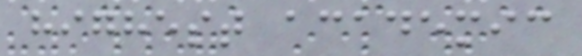highest academic
